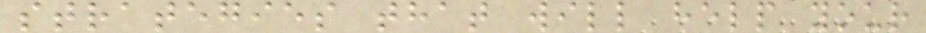strategies that will help your
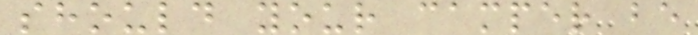should your camper be
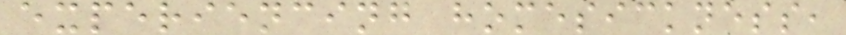experiencing homesickness,
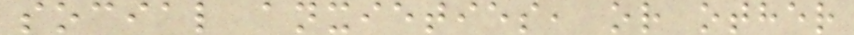social anxieties, or other
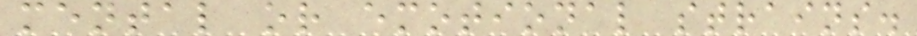mental or emotional strains.
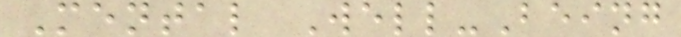Mental Well-Being
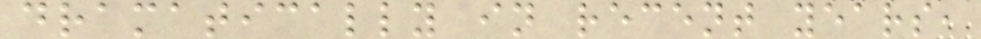dramatically in recent years,
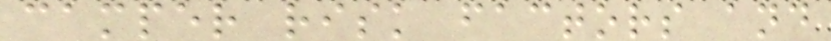camper risk factors and
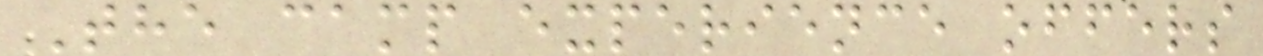The camp experience offers
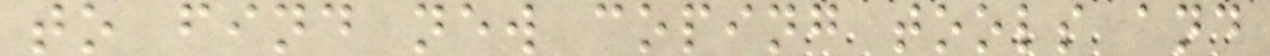to find new coping tools and
